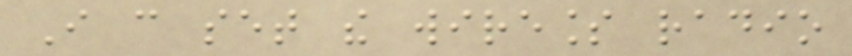I can set the wireless radio
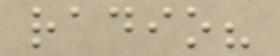radio?
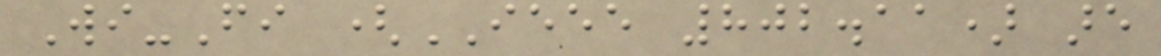Wi-Fi (IEEE 802.11) are
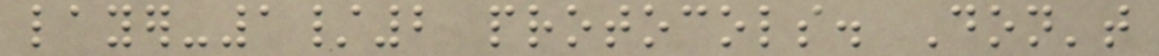layer-1/2 protocols. Don't
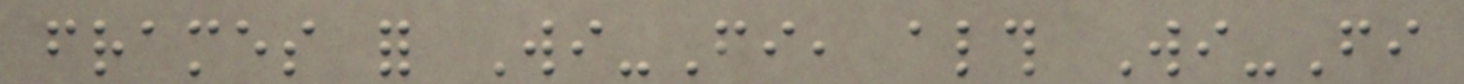frames for Wi-Fi, although Wi-Fi
